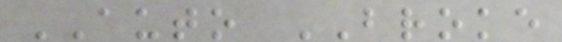AUTO BROKE
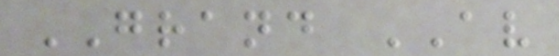GRAND AV
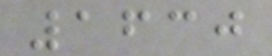1630
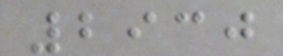2930
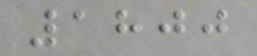1800
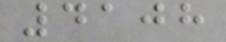4108
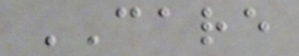CARE
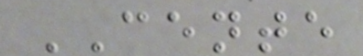CENTE
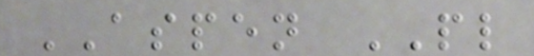ASPEN PL
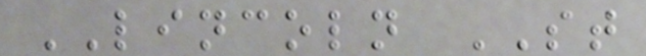LINCOLN ST
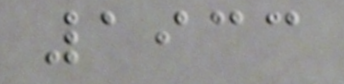1933
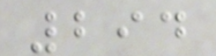294
